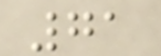71
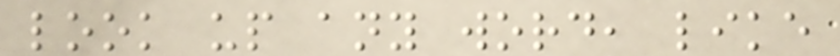look up any word, like
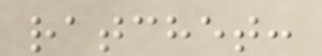ratchet:
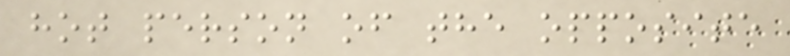hot person of the opposite
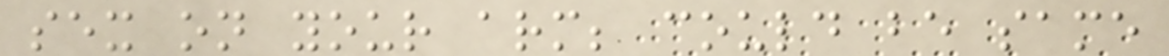sex on your arm; could be same
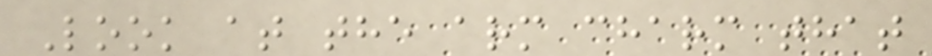Look at the arm charm that
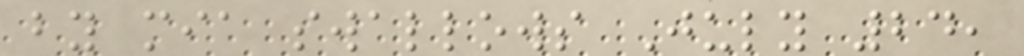by mia swallows July 24,
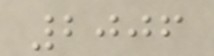2006
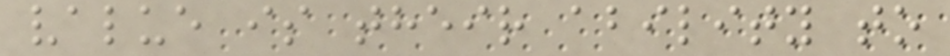value is their ability to
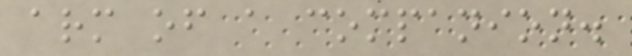arm of a companion.
